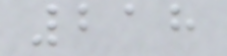218
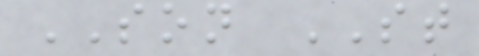SON ST
